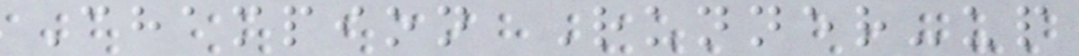Champion Runner-up
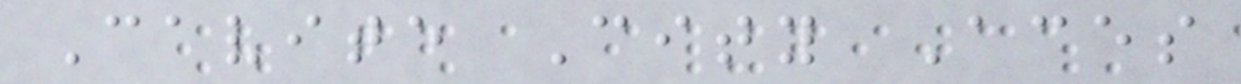Cavite City Aces
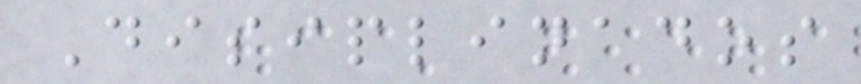Disiplinados
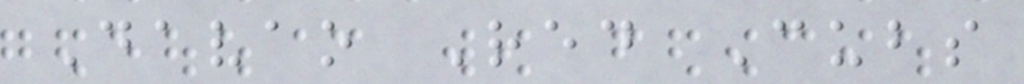Davao Red Cubs
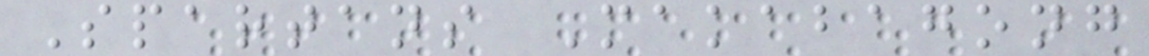Spartans Makabagong
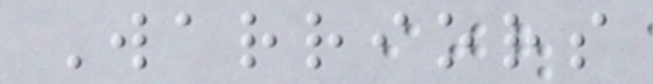Warriors
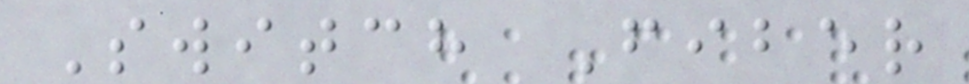Switch Fiber
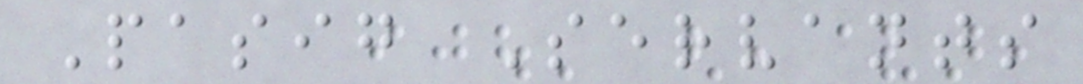Pasig Servants
